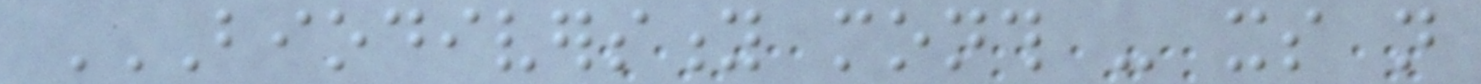BIODIVERSITY MONTH - ITS NOT
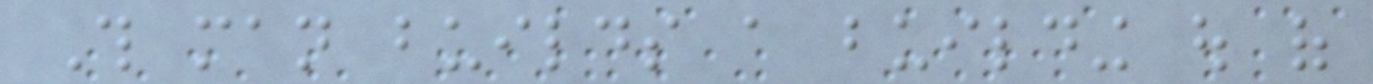This man builds a building out of
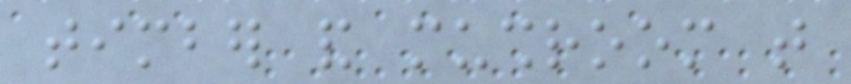timber and mushroom that
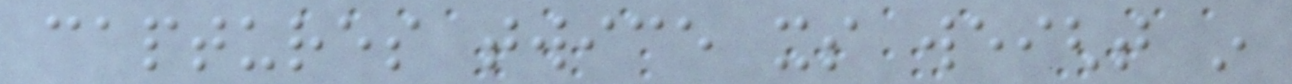captures twice its weight in
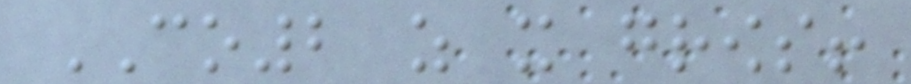CO2 as it grows!
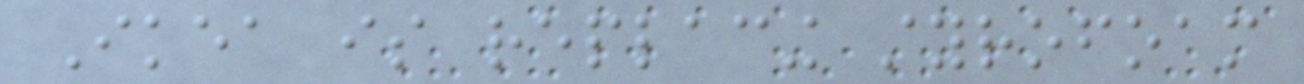Ikea is replacing styrofoam
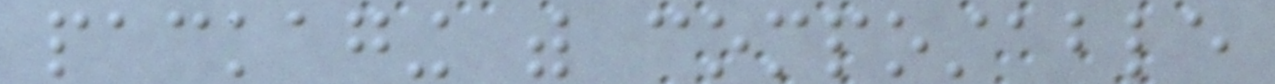packaging with compostable
